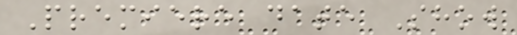Premiere date Show
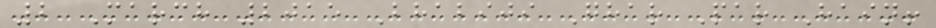2 March 2015 Bhabiji Ghar Par Hain!
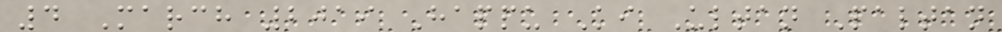4 March 2019 Happu Ki Ultan Paltan
